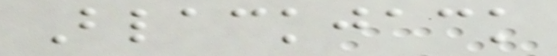Blackjack
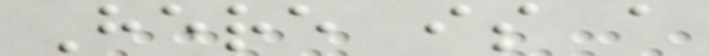Here is a
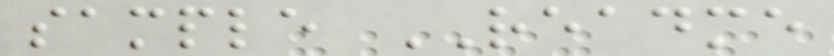sample README
